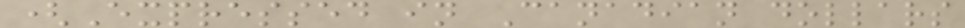(Expressed in Canadian dollars
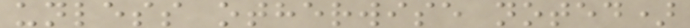unless otherwise noted)
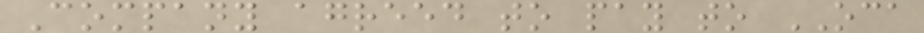Company agreed to pay to OCA
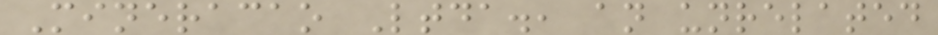Mineracao Ltda., an unrelated
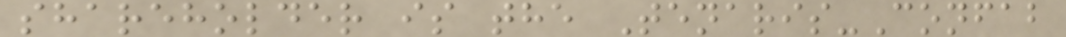shareholder is the Tenaris-Confab
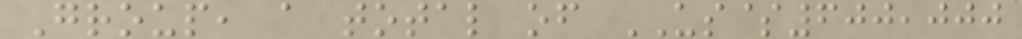Group, a total of US$600,000
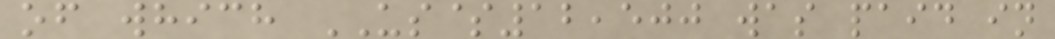of which US$12,500 was paid in
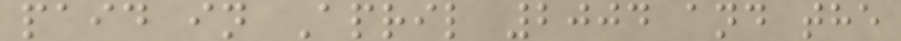paid in April 2004 and the
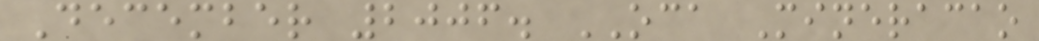December 2006. OCA Mineracao
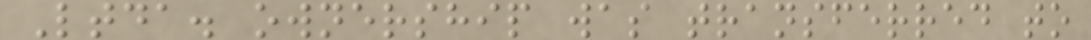Ltda. ownership was transferred to
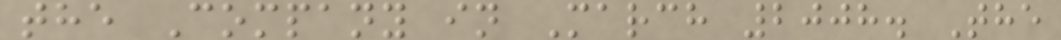the Company in March 2008. The
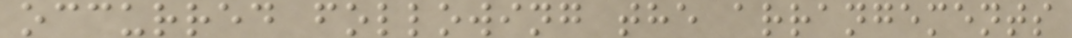occurred following the arrangements
